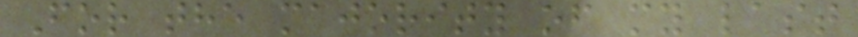For the majority of my last
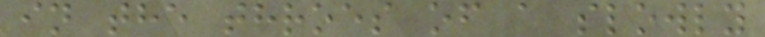in the throes of a slowly
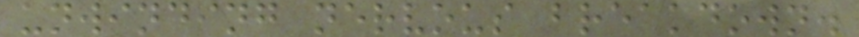unwinding nervous breakdown.
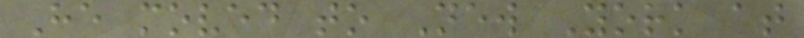He moved to New York at
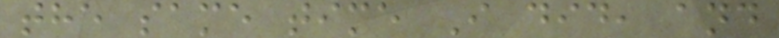the same time I did, and
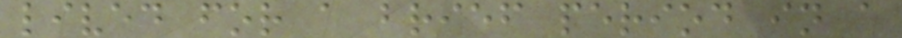lived for a brief period in a
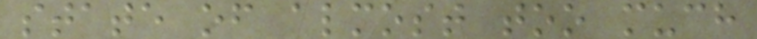state of almost too much
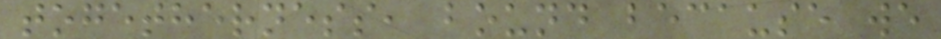togetherness, bound because we
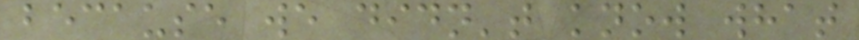because we didn't know what
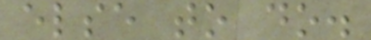else to do.
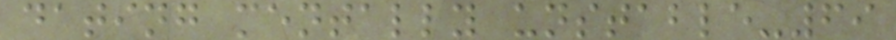dating mentally unstable-69
